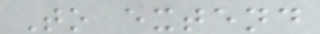To extend
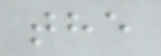the
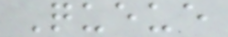Queue
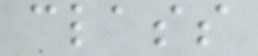class
